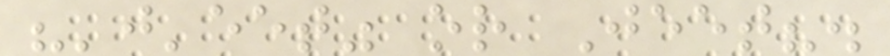"'j'eet" or Jeet?.
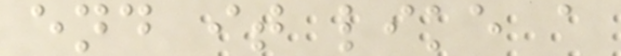end it like a
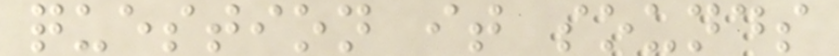question it sounds
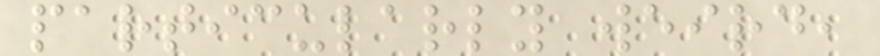particularly weird,
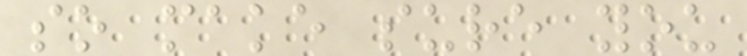so make sure you
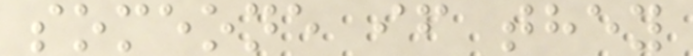someone if they
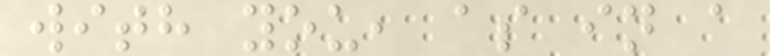with you, as in a
